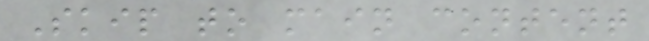Skip to main content
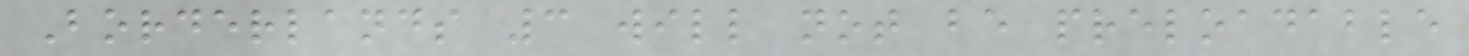Borderlands 3 will not be preloadable
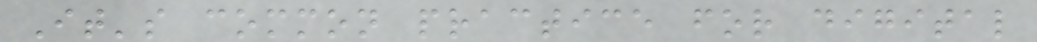It's common practice for digital
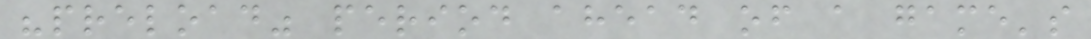"preload" period ahead of a game's
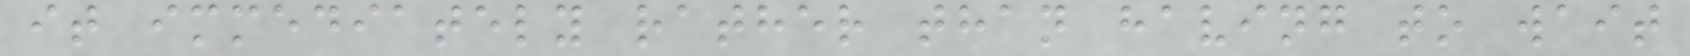it immediately rather than having to wait
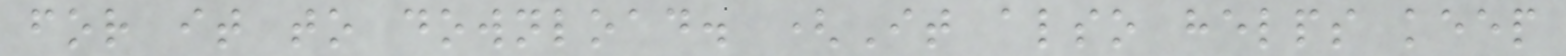for it to download. (It also helps keep
